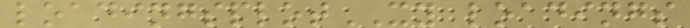loadingsplotXY loadings
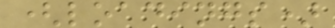(loadings)
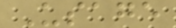Usage
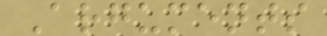Arguments
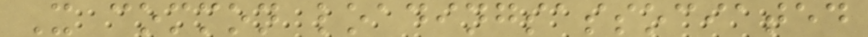X common loadingsassociated
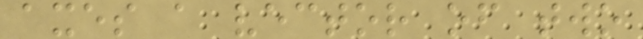axes a vector of two
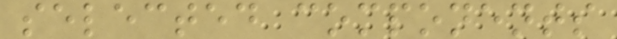selected components
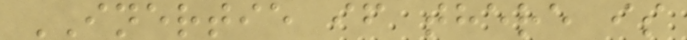INERTIE if there is
